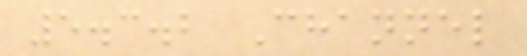5.3.2 Channel
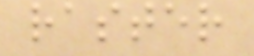raster
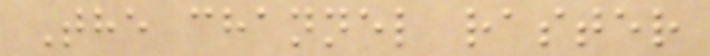The channel raster
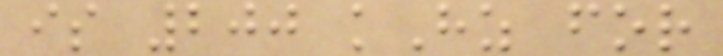is 200 kHz for
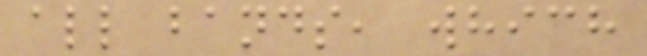all bands, which
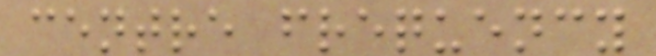centre frequency
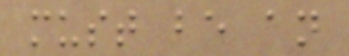must be an
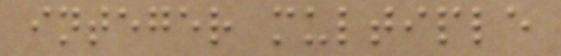integer multiple
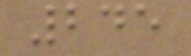245
